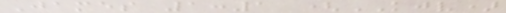James 1:1 (KJV)
